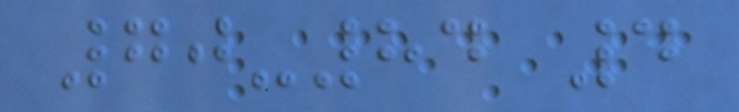70-84 4
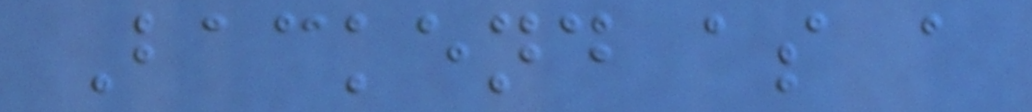Backend as a
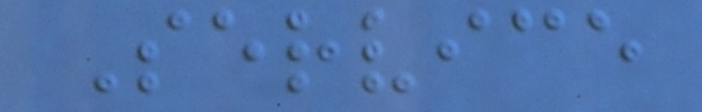Service
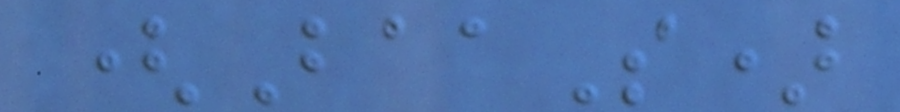(BaaS)
